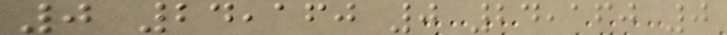0 24,160 0 24,160 0
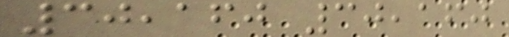30,160 30,160
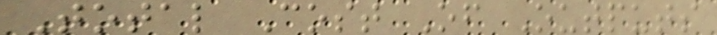Total Cost Of Outputs
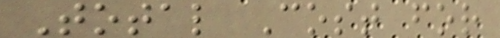Total Cost for
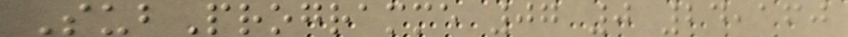SubProgramme 07 0 24,160
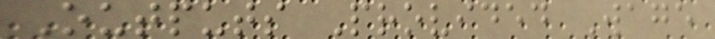Outputs Provided Wage
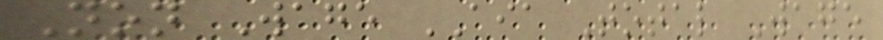Non Wage AIA Total Wage
